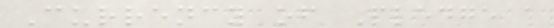Currency of Pledge a
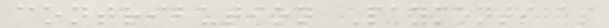contribution Payments as
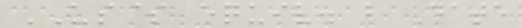US$ equiv. b Date
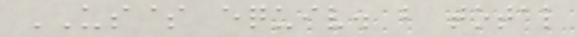US$ equiv. b total
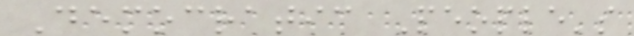Democratic People's
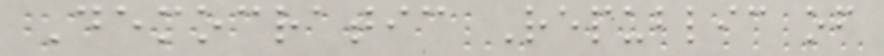Democratic Republic of
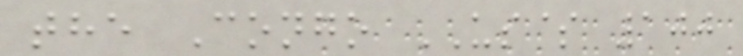the Congo US$ 100
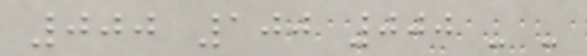000 100 000 - -
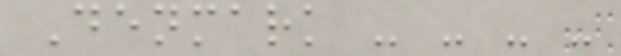Denmark - - - -
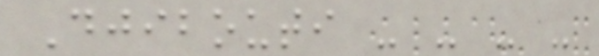Djibouti - - - -
